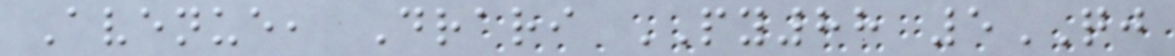Avenue, Drari PY88 5QJ
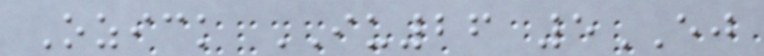Ozick IU26 5EJ
